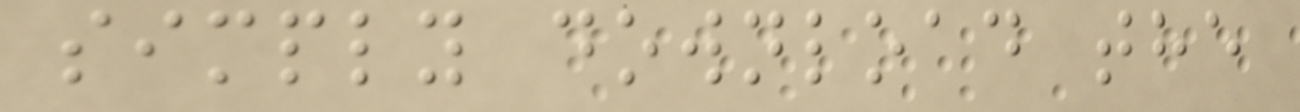simply download the
